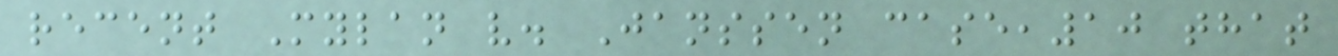recent Mylan v. Janssen case,10 that
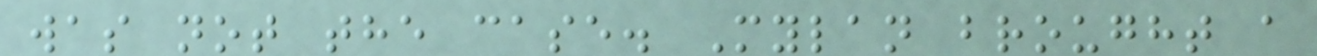was not the case. Mylan brought a
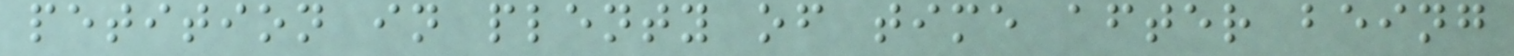petition in plenty of time after being
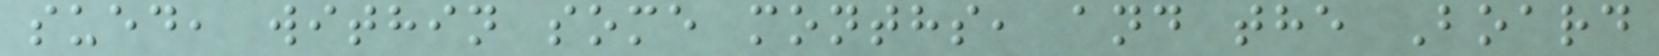sued, within some months, and the Board
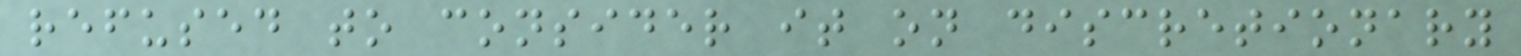refused to consider it on discretionary
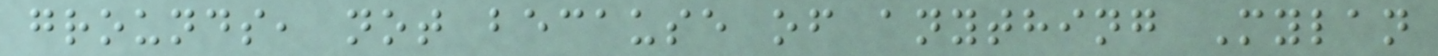grounds, not because of anything Mylan
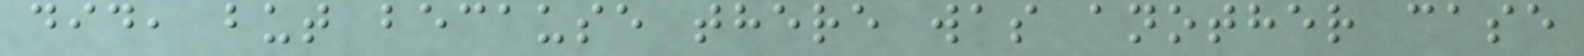did, but because there was another case
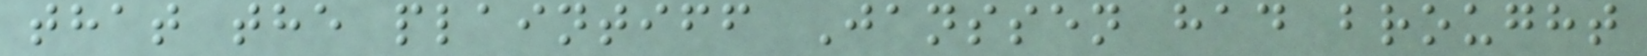that the plaintiff Janssen had brought
